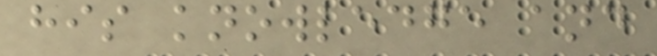his knowledge and
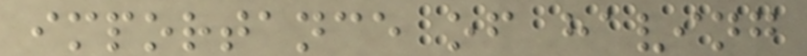importance of having
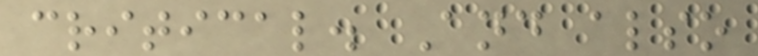critical. And also
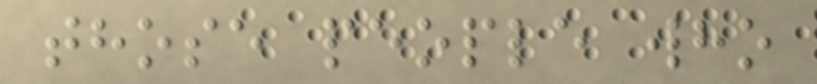those people who
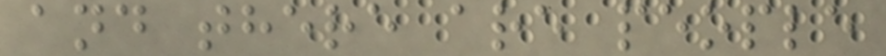and there are people
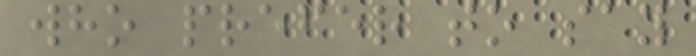who prefer to say
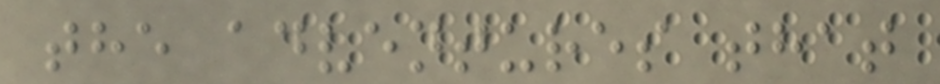the adventures that
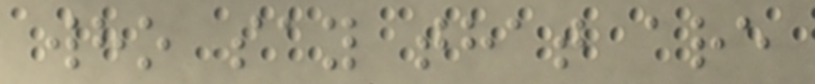who say that are
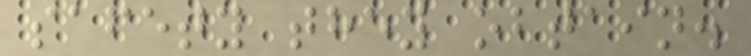safety they obtain.
